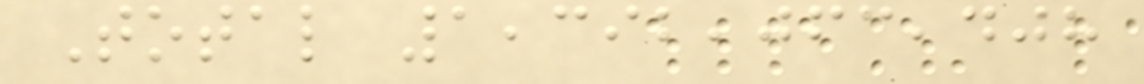Total 1,392,063,408
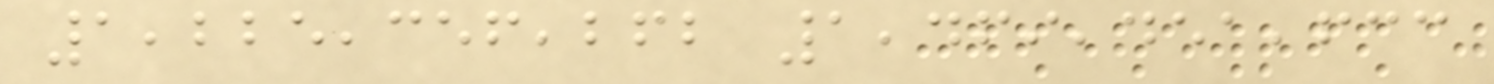1,225,356,262 1,469,451,633
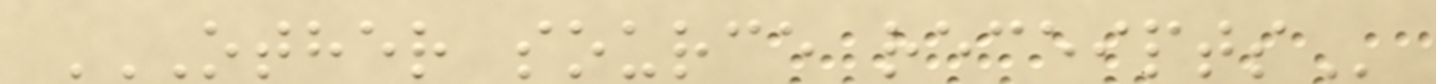OTHER SOURCE RECEIPTS
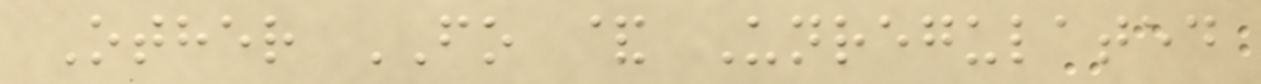Other FO & Unregulated
